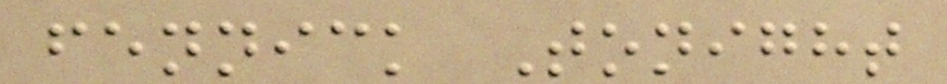fennick Tonight
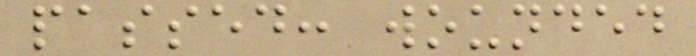passed: wounded
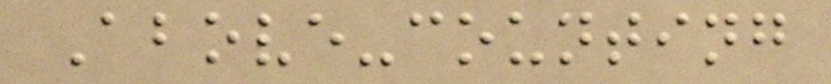Above-counting
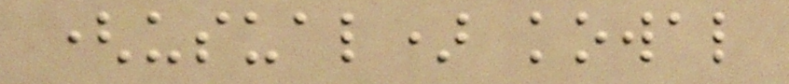(usual) kowal
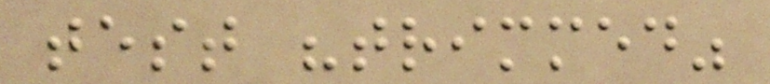test "trimmed"
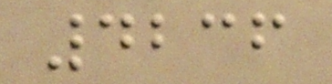4236
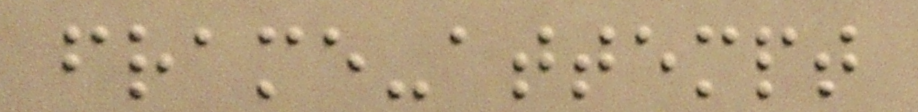frame-attempt
